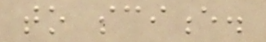to science.
